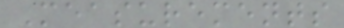Measurements
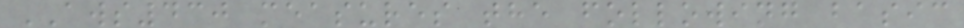AWS430 measures the following basic
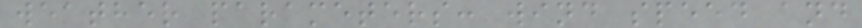weather parameters: wind speed and
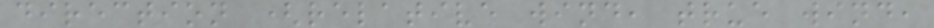direction (relative wind, true wind,
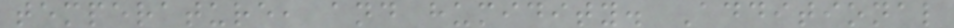temperature, and humidity. Additional
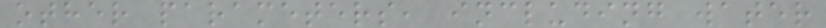other parameters, including water
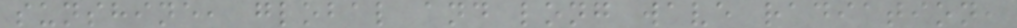sunshine, global and long wave radiation,
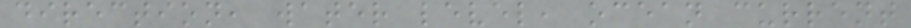direction, water level, ocean current
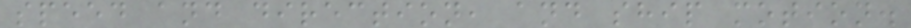speed and direction, and ship motion.
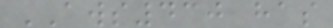AWS430 has
